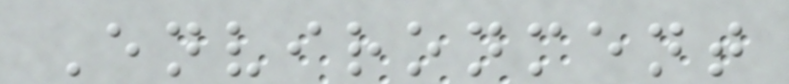Environment
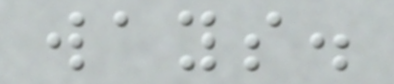ways.
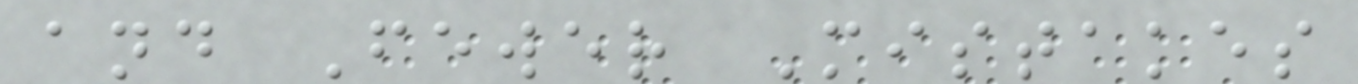and Fewer Mistakes
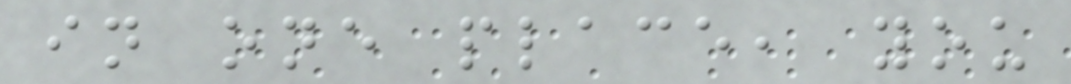in one place, you
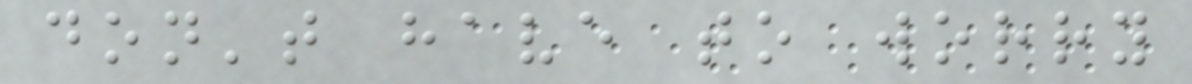don't have to worry
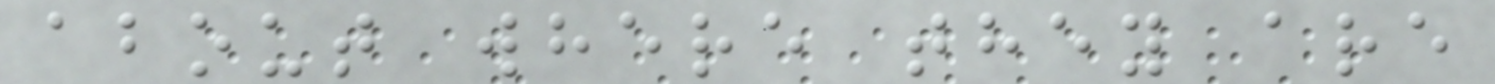about where they are
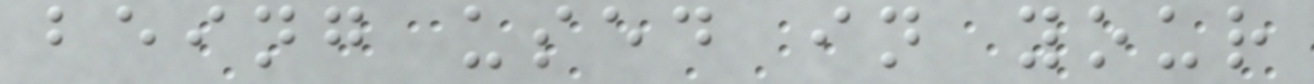being used in your
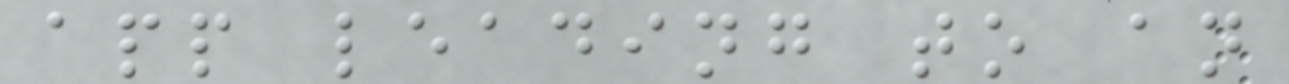app leading to an
